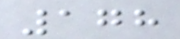178
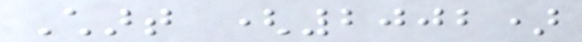Chart (2002)
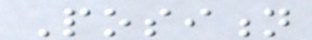Position
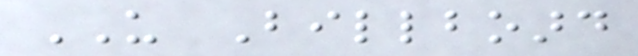US Billboard
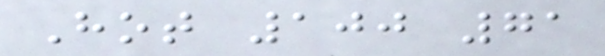Hot 100 71
